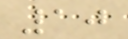10
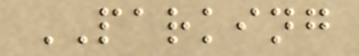PARKING
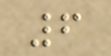6
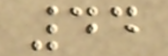44
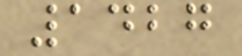1427
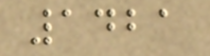1421
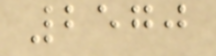2570
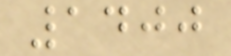1400
